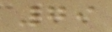79
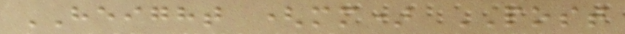HEIGHT (mm) POST
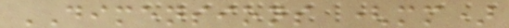DIMENSIONS (mm)
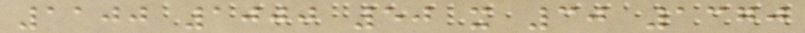1100 1000 50 x 30 1370
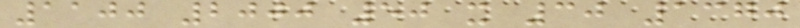1100 2000 50 x 30 1370
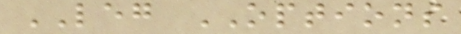LEG OPTIONS
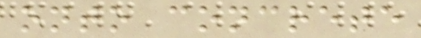onto concrete
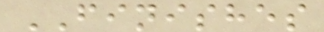FINISHES
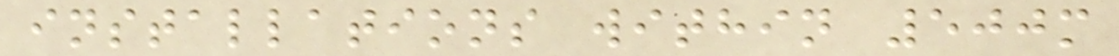installations within 500m
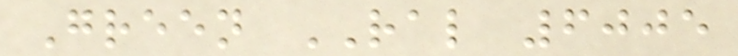Green RAL 6005
